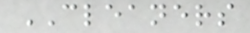CLEANERS
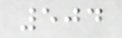504
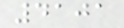4101
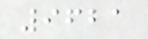9621
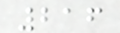216
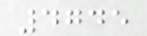4745
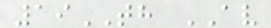19TH AV
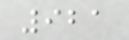921
